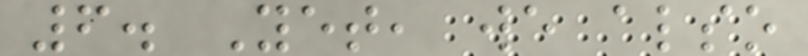6. Yet, we also
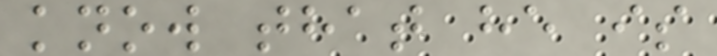know that he is
